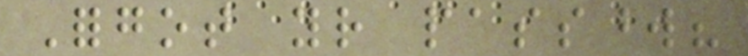Forgot your password?
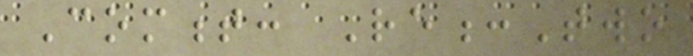Comment: Re:Two
